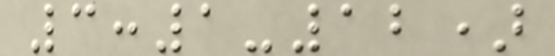3:1-12)
